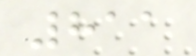811
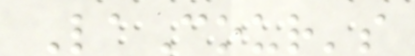LaCour's
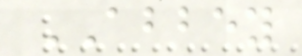ABBEY
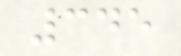345
